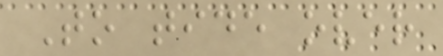To tide over
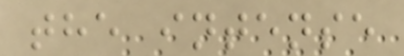the intense
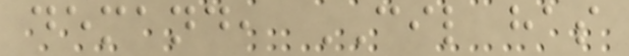demand, CIL has
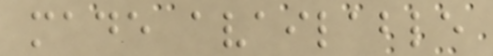made available
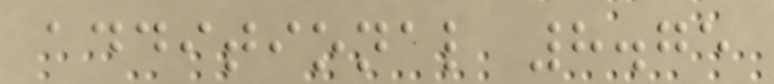additional 8.75
